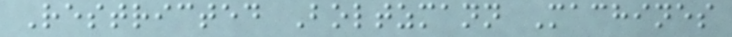Restricted Boltzmann Machines
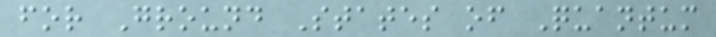for Ground States of Quantum
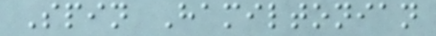Spin Hamiltonian
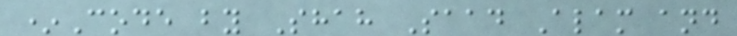*Code by Shah Saad Alam and
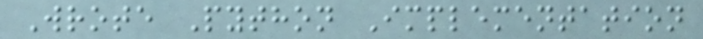Wrote Python Implementation
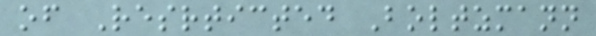of Resrticted Boltzmann
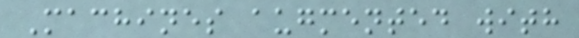Machines augmented with
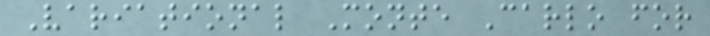Variational Monte Carlo for
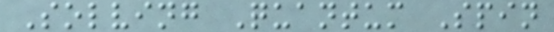Solving Quantum Spin
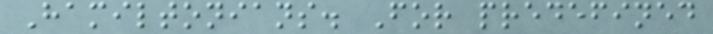Hamiltonians. For predefined
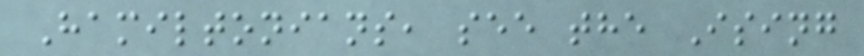Hamiltonians, see the Ising
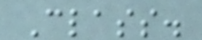Class.
